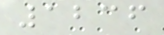1236
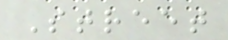Street
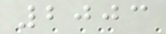2003
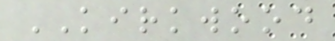KIRKWOOD
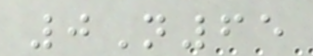0N65
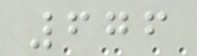676
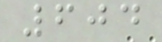604
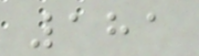181
